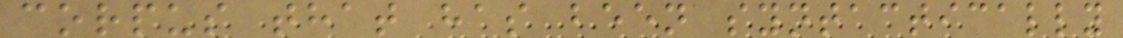corpus that has been syntactically
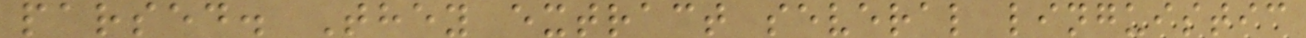parsed. They extract several linguistic
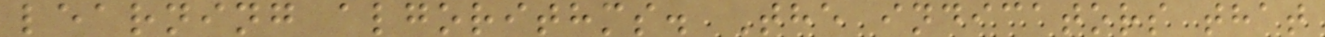learning algorithms. The indicators that
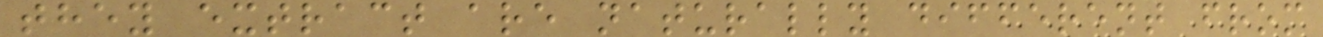they extract are naturally different from
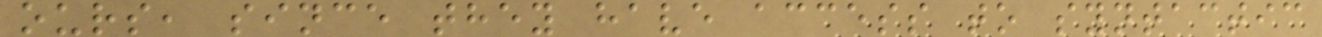ours, since they have access to syntactic
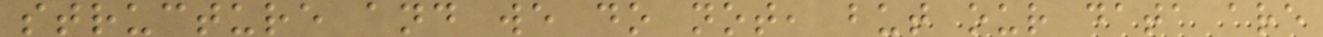structure and we do not, but our data are
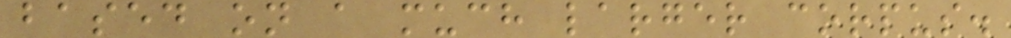based on a much larger corpus.
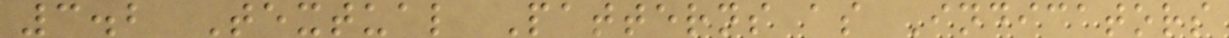3.2 Textual Patterns as Indicators
